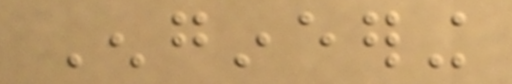Engineering
